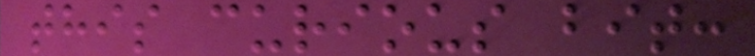this curious bit:
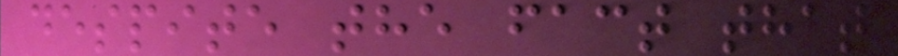despite the fact that
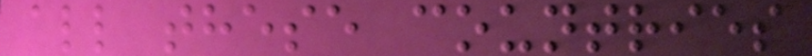all these countries
